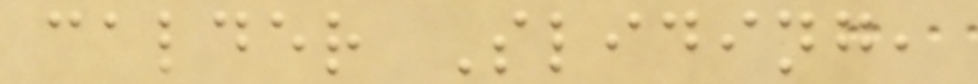calder Sliding,
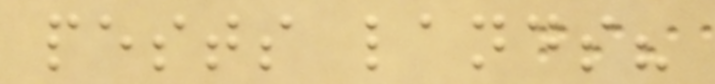pests lands?
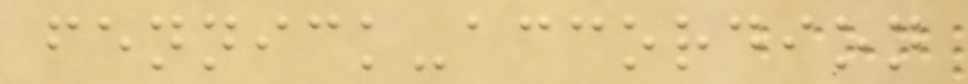fennick-accordion
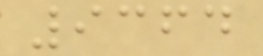9364
